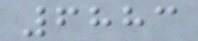6883
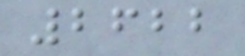2622
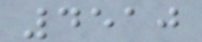4510
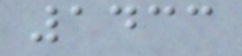1433
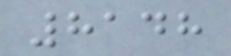8148
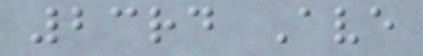23rd Ave
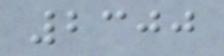2300
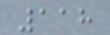118
